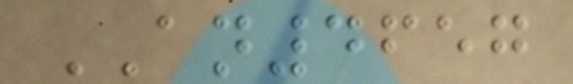AN4657
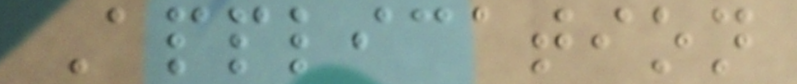Application
